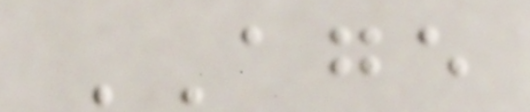AGE
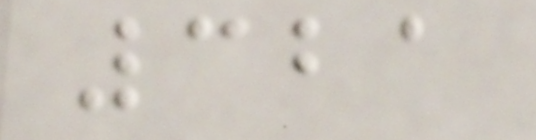321
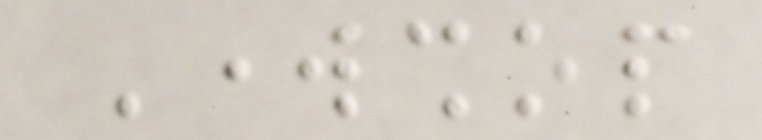Workshop
